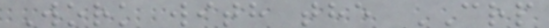Work with the CRP
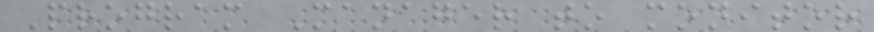Program Manager to monitor
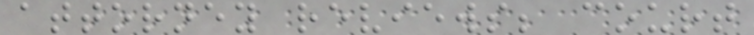attorney reviews; court
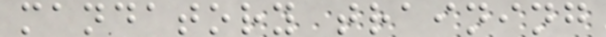mandatory training
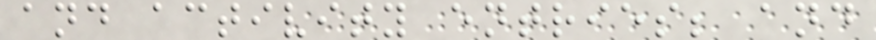and activity entries; and
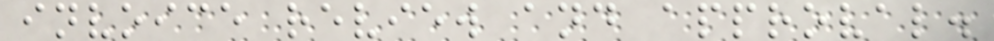invoice review and approval.
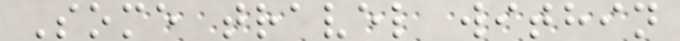Some travel within
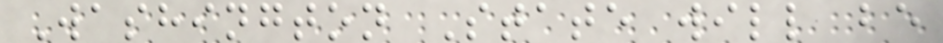Washington State will be
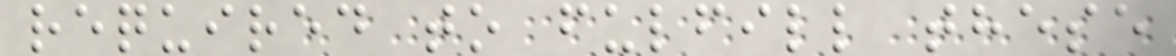required to fulfill these
